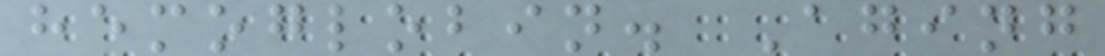hemoglobin. Aging
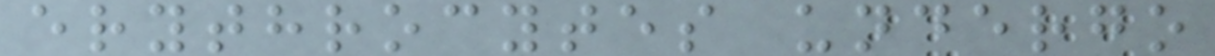erythrocytes undergo
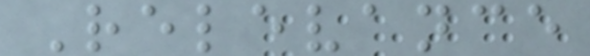Relevance
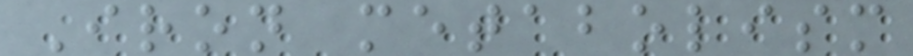Iron metabolism
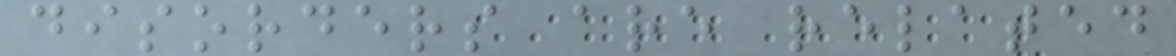disorders are related
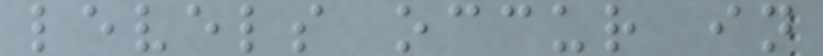levels occur in
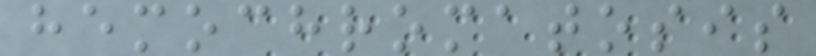hemochromatosis
